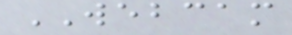WEBCAM
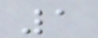1
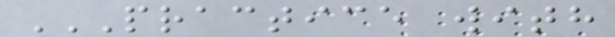PRACTICE WITH
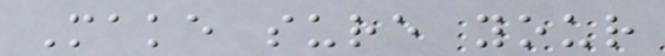Make sure your
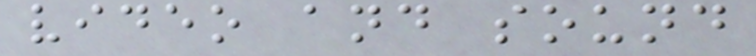video and sound
